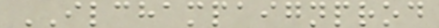ILCHAMPAIGNPROD
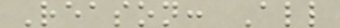Reason: All
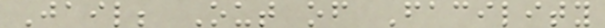Jail; Out of Facility
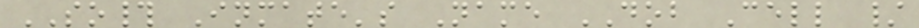SO# Inmate's Name DOB Cell /
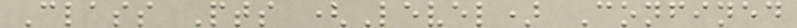Class Pts (Level) Confined
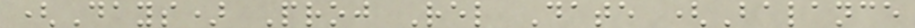(Days) Proj Rel Date (Balance
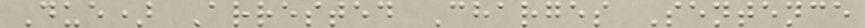Due) Arrested Charges Sentence
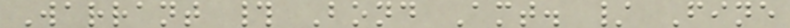Warrant # Bond Amt. / Fine
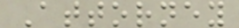Attorney
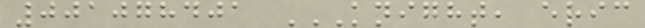001078401 KNIGHT, ERIC
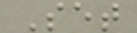Set
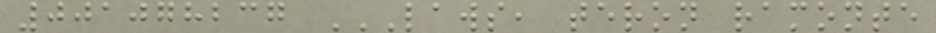001078237 LAWS, TERON RAMONTE
